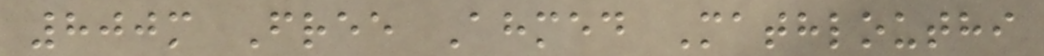800m Free Ahmed Mathlouthi
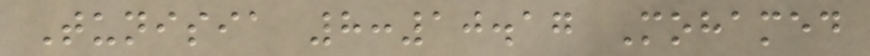Tunisia 8:10.17 Mohamed
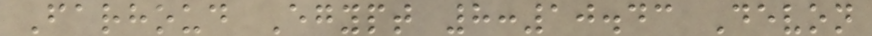Farhoud Egypt 8:10.43 Devon
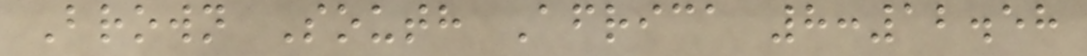Brown South Africa 8:12.58
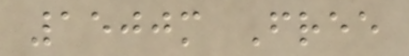1500m Free
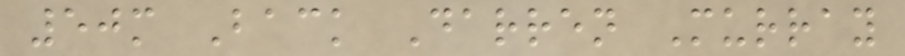50m Back Darren Murray
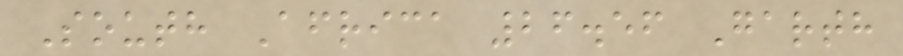South Africa 26.56 Garth
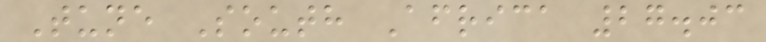Tune South Africa 27.03
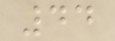44
